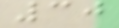30
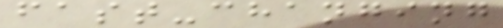fast-changing
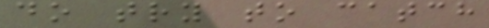do try to catch
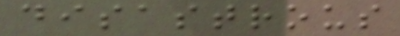disastrous
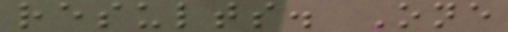results. One
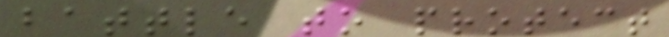battle to protect
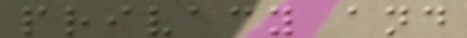privacy and
